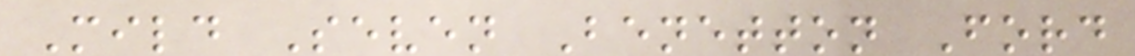Mild Seven Benetton Ford
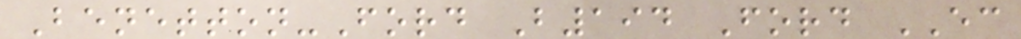Benetton-Ford B194 Ford EC
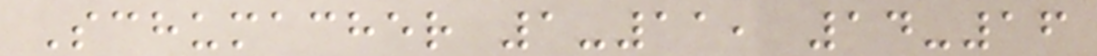Schumacher 1-11, 14-16
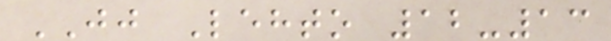JJ Lehto 12-13
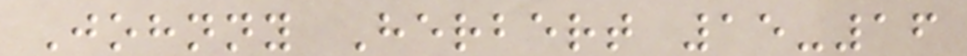Johnny Herbert 15-16
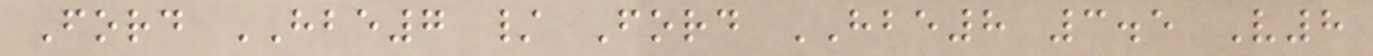Ford HBE7 / Ford HBE8 3.5 V8
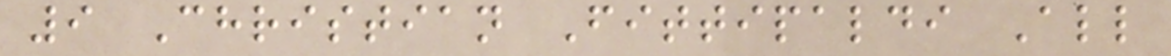9 Christian Fittipaldi All
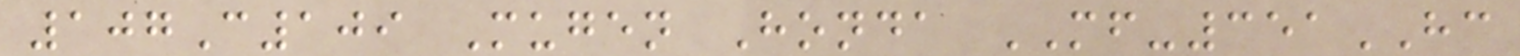107C109 Mugen Honda MF-351HC
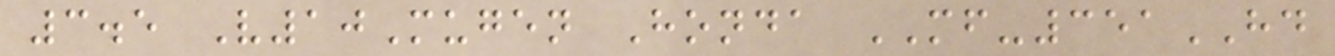3.5 V10Mugen Honda MF-351HD
